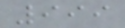999
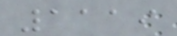1119
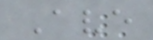Ave
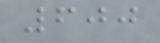600
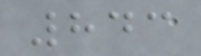843
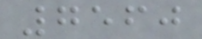7560
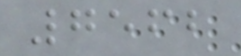7562
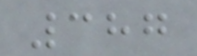387
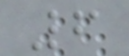6
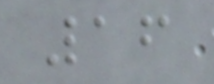16
